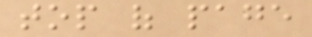top of page
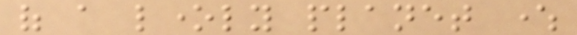of a lonely planet where
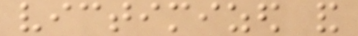victimized and
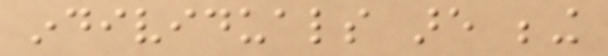individuals are being
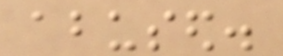abused.
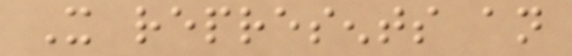It represents an
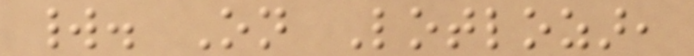world. On Lotlozar,
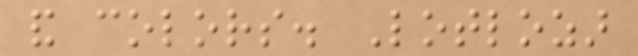and colors. Lotlozar
